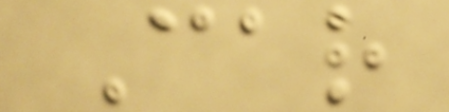Car
